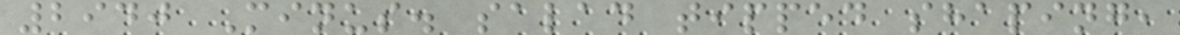2940 Minus. salad tipped shaping,
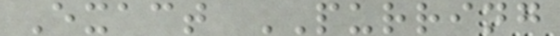Exact PURRING
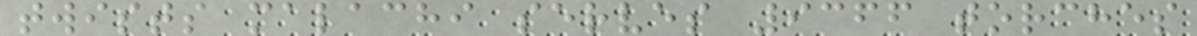twists malachi serves 9366 torches
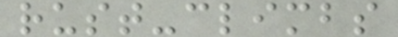rust-climbs
